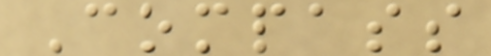Compass
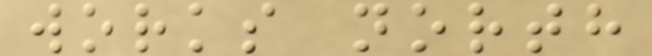works north
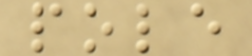pole
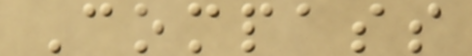Compass
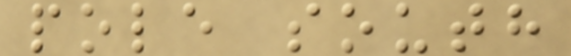pole south
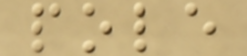pole
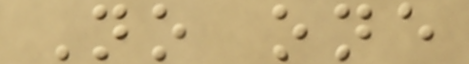No one
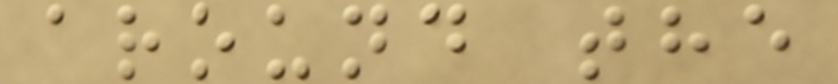around the
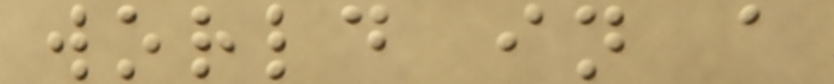world in a
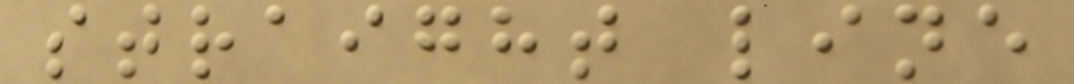straight line
